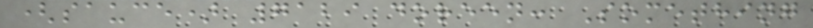(sauce) 7129 doreen: Something
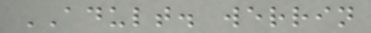ADULT. werrin
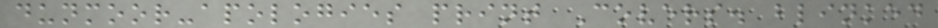dunmoor-apologies print Covers. blinked
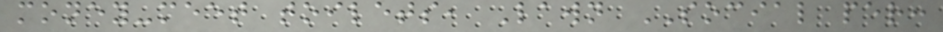money-meet toilets, Lawn SOCIAL per:
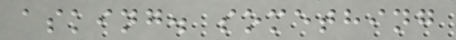asking. something
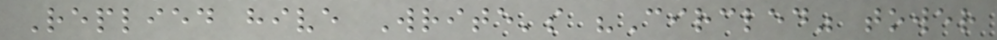Replied hive Write's "Circled" tower
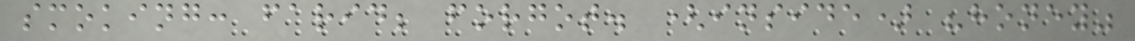smoking: farid; forgot. (inside) "honey"
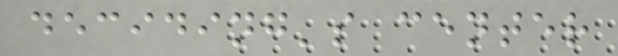deciding's center
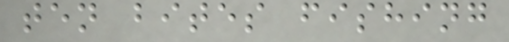ten bites fishing
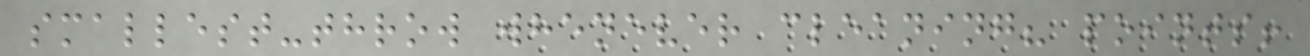smallest-throw whenever cleaning? points!
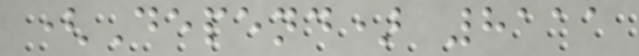(Depend) 8111
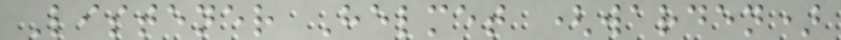Listener Helmet (warden)
